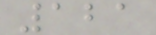121
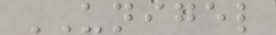UNIGEL
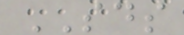SDS
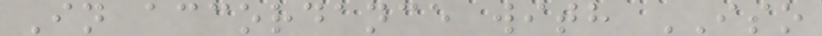In accordance with ISO
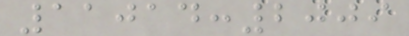11014:2009
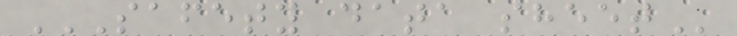SAFETY DATA SHEET
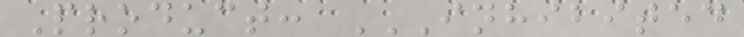Product: INHIBITED
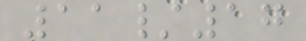11/17
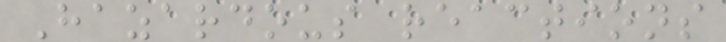Hazardous reactions
